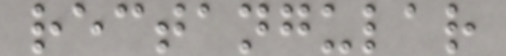rectangular
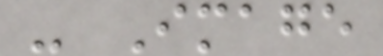- Image
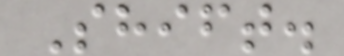Shift.
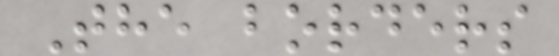The borders
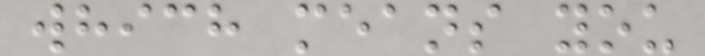which means you
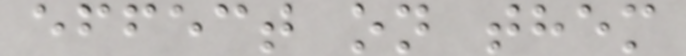effect on them
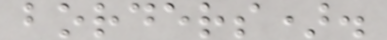borders).
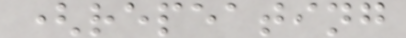(repeating
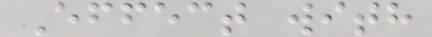Effect with
